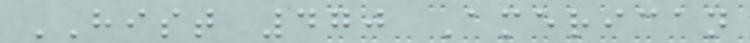HIST 470 American
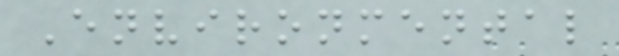Environmental
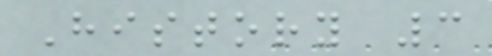History 3
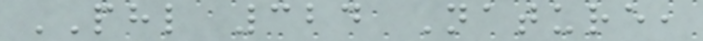PHL 324 Nature,
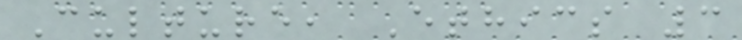Culture, Ethics 3
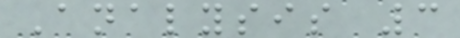Analysis 3
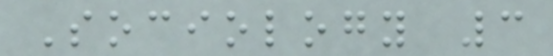Sociology 3
